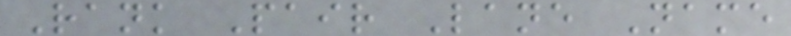Rank Pair Lane Name
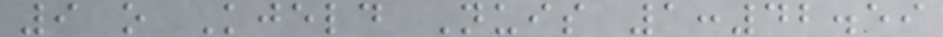9 o Kjeld Nuis 1:42.59
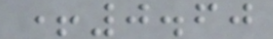+0.60
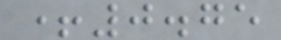+0.75
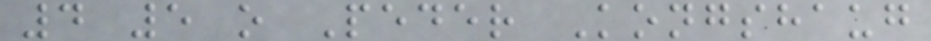4 5 o Peder Kongshaug
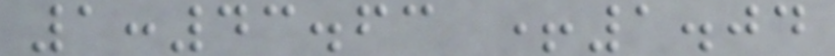1:43.63 +1.04
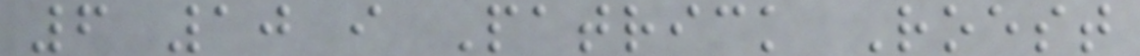6 10 i Patrick Roest
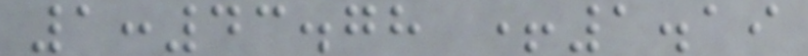1:43.78 +1.19
